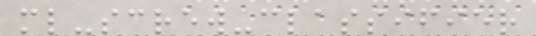ml-screw-classifier
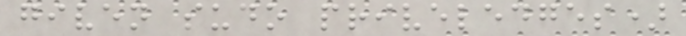given sudo priveledges)
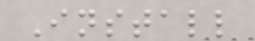Install
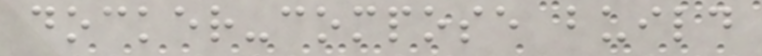docker-compose build
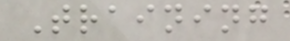Training
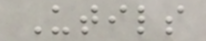Utils
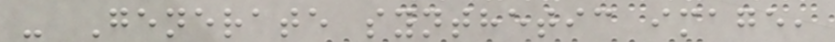- Generate synthetic image,
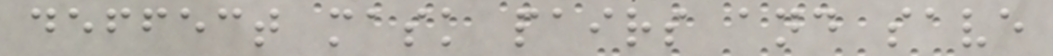deffect mask pairs and save
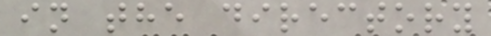in the directory
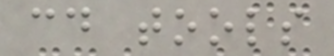cd tools
